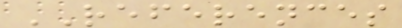REFERENCES
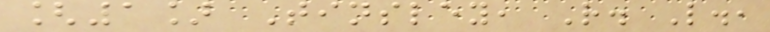[1] Tinsley, R. L.,
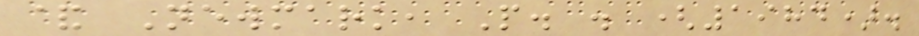& Newmark, P. . (1984).
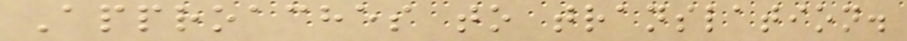Approaches to translation.
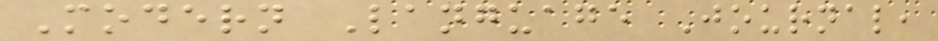Modern Language Journal,
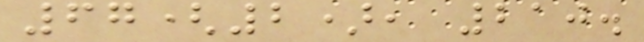67(2), 210.
